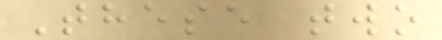These two
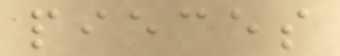pieces
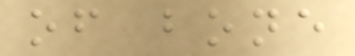of bone
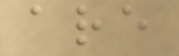are
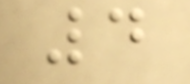4
